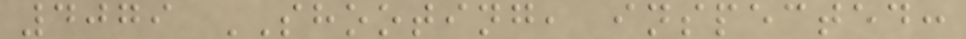4079 SHOOTING, inspected:
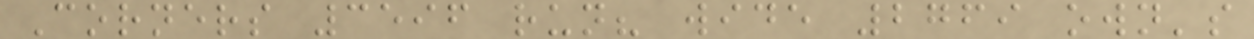Corners 3596 run? wide 2769 own's
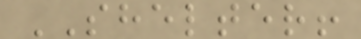SHELTER!
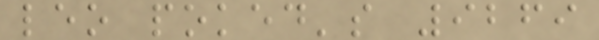leo poked's 9269
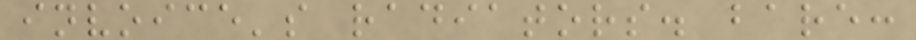invoice's radiators. bare:
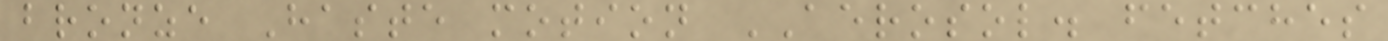bronze Haste motion AEROSOL. fetches
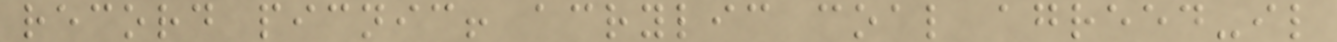record picnic! acrylic coal agreed-il
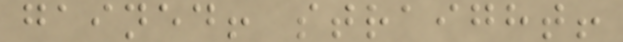gained! straight!
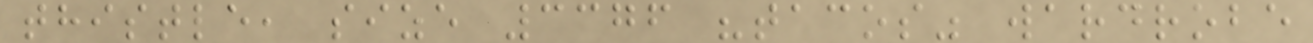thistle, size 3376 "tacos" wardrobe
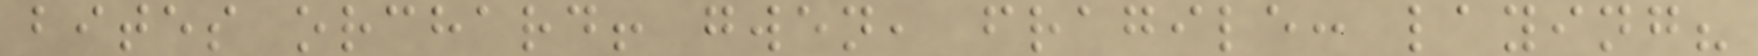bites orchard! gwen, fragile: laying?
